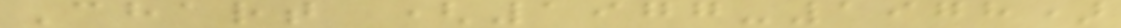Chart (1977-1978)
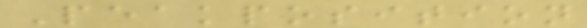Peakposition
